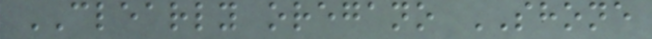CLEARLY oregano SHONE
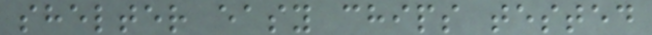shelter easy chips tested
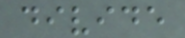divide
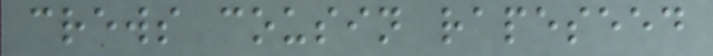crews cousin rapeseed
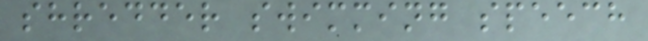shredder swimming speech
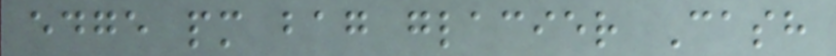edge pm bag glacier Cash
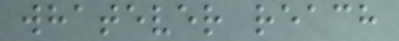whatever reach
